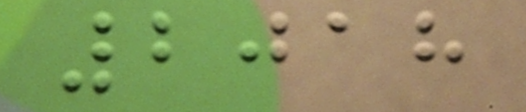2018
